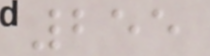255
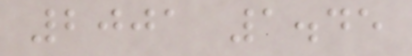2001 1.45
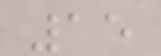15
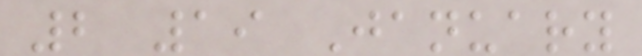2 19 January
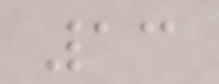13
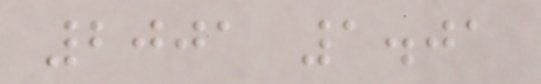2001 1.01
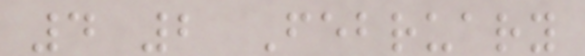4 2 February
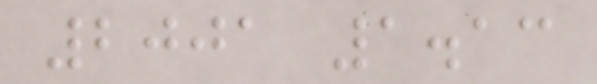2001 1.13
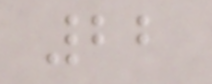22
